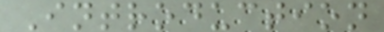Introduction
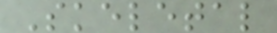Skeletal
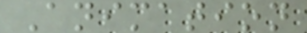Animation
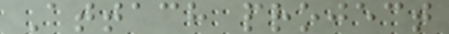Attach project
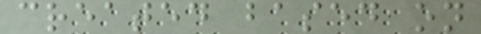created based on
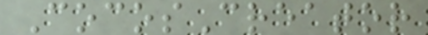CocosCreator
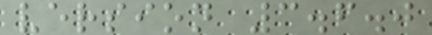version 3.6.0
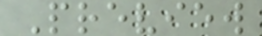Preview
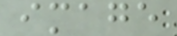image
